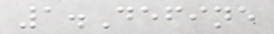1.Define
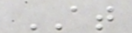AT
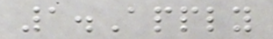1.Apply
